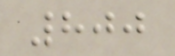800
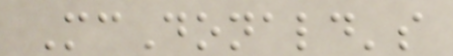McDonald's
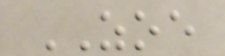ZOE
